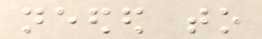needed to
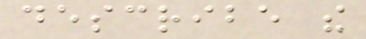describe the
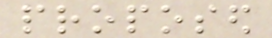proposed
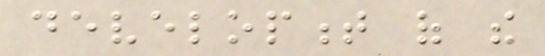development of the
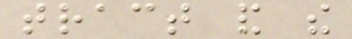tract and the
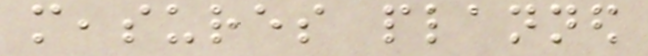measures planned
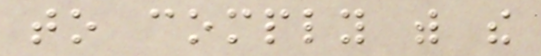to comply with the
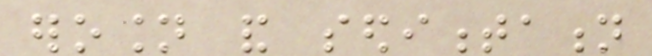erosion and sedimentation
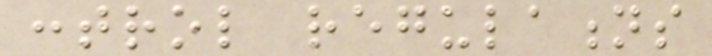control regulations
